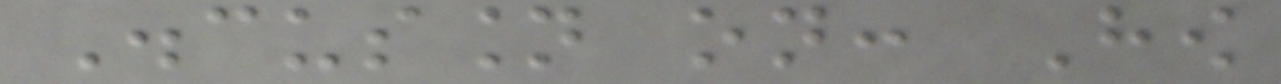Discussion on: How
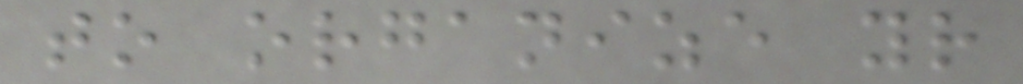to organize your
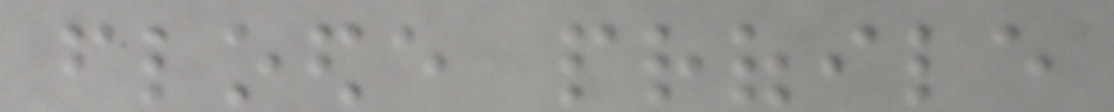floede profile
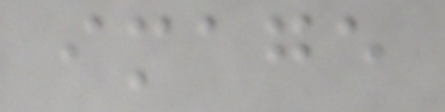image
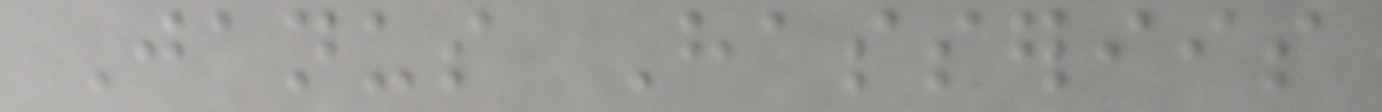Janus Hasseriis
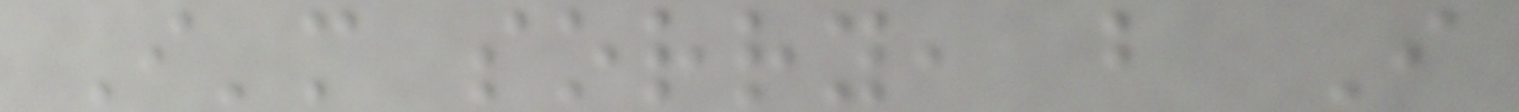I'm sorry, but I
